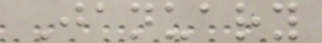January
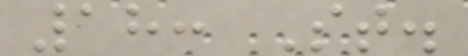18: St.
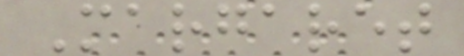Margaret
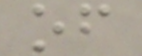of
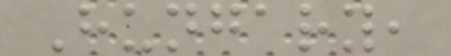Hungary,
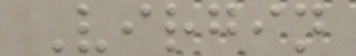Virgin
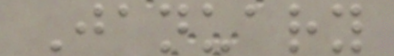January
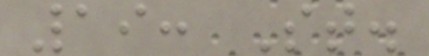19: St.
